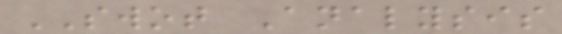SWOT Analysis
